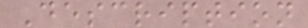Description
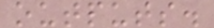outputs.
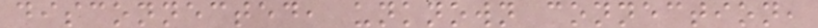disconnected, unknown connection,
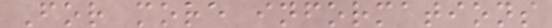For more informations
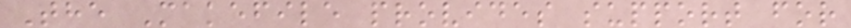The Makefile provides support for
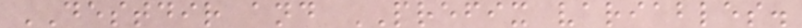DESTDIR and PREFIX variables.
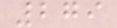279
